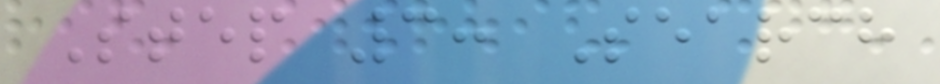Step 3: Search
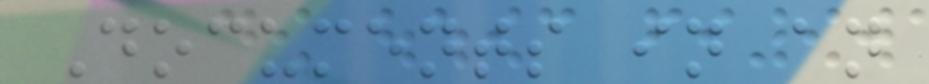Documents in an
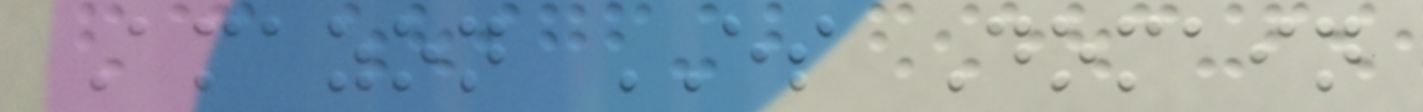Amazon ES Domain
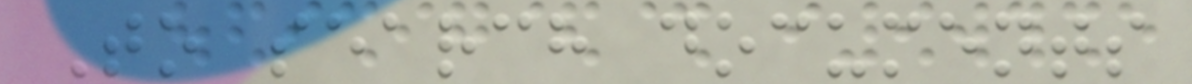To search documents
